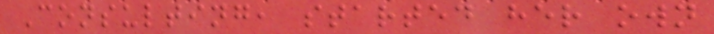Consulting, started her own
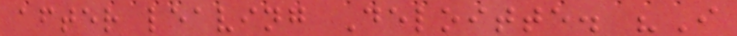after leaving Deloitte. "I
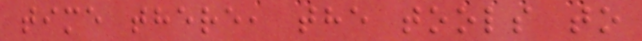time there, the tools to
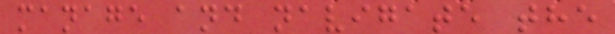manage and navigate the
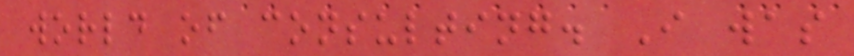world of consulting. I was
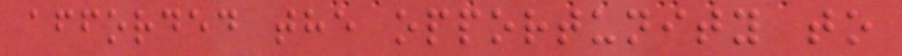afforded the opportunity to
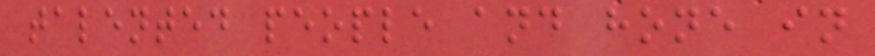talented people and hone in
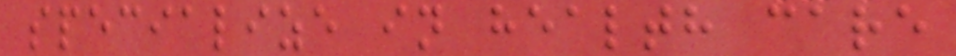specialize in health care
